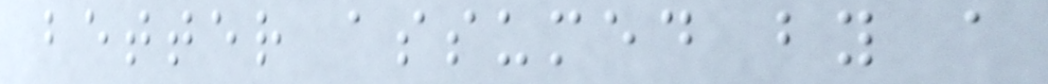better assumed by a
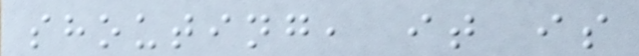shouting, it is
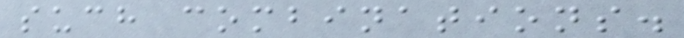such combinations.
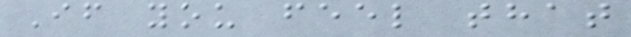If you feel that
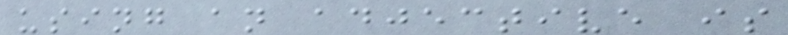using an adjective is
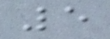5
